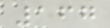167
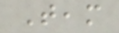Team
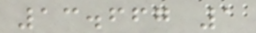13.667 1
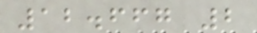12.667 2
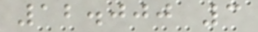12.000 3
